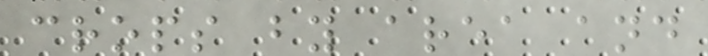crops by area and
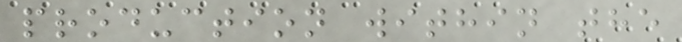production within the
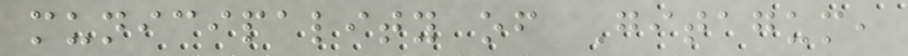municipality of Gitagum,
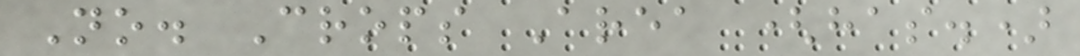No. Crops Area (has.)
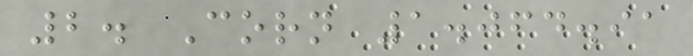2. Corn 1.064.91
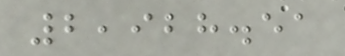2,928.51
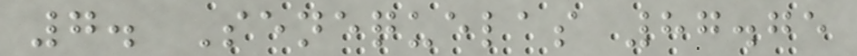7. Senequelas 87.75
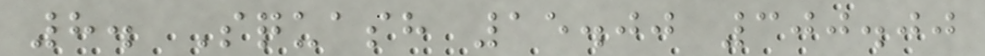8. Squash 15.00 300.00
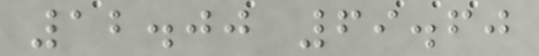12.00 69.60
